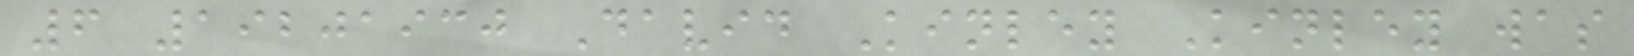6 19201930 David Kinley Kinley was
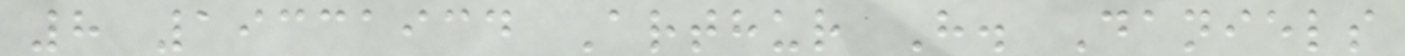8 19331934 Arthur H. Daniels
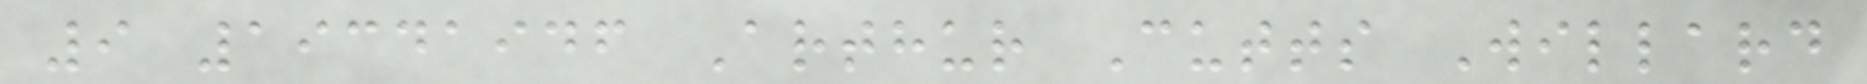9 19341946 Arthur Cutts Willard
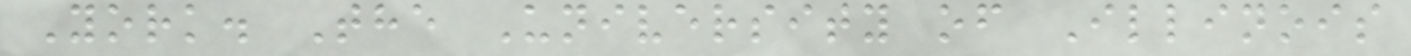York. The University of Illinois
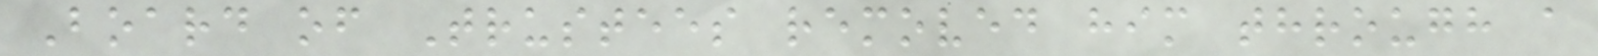Board of Trustees removed him through a
